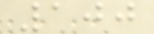100
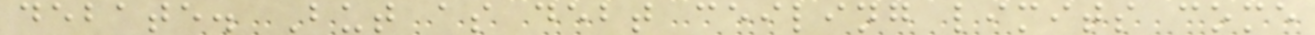debate. But as debt ceiling limits come
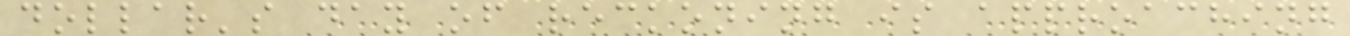dollar's day of reckoning is approaching
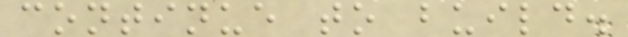continue to build.
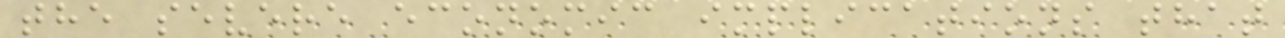the severe economic implications that
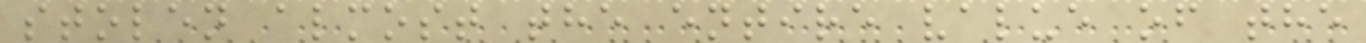stolen almost the entire value of the
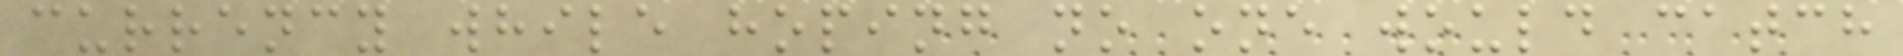currency while hoping no one would catch
